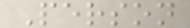Person
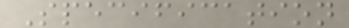Specification
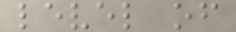level of
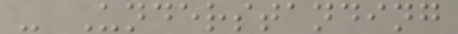- Understanding
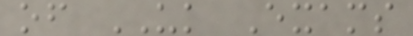of UK Exams
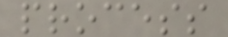process
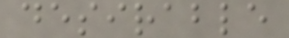desirable
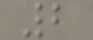2
